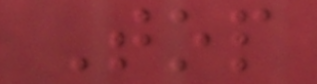Top
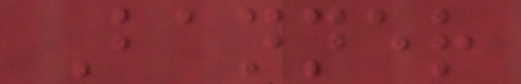Banner
